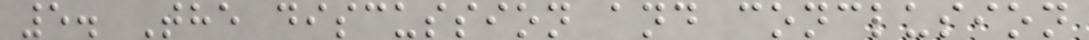5. The discussion and conclusion
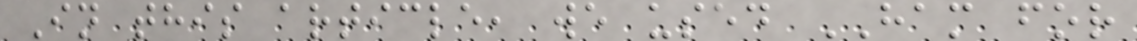In this article, we used HAM for
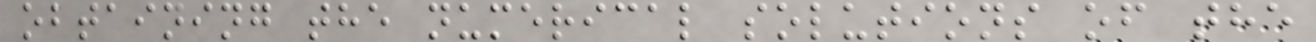obtaining the numerical solutions of the
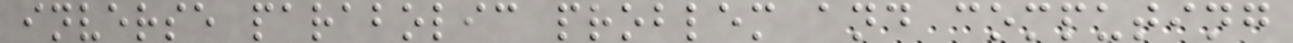inverse parabolic problem and computing
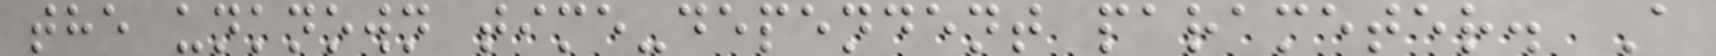the unknown time-dependent parameter. A
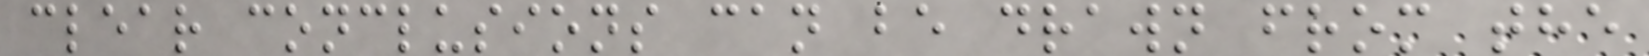clear conclusions can be drawn from the
